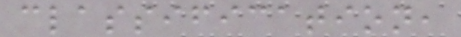classification,
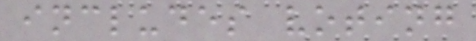includes voting
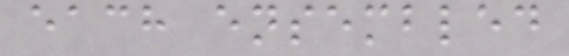each ensembled
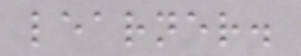learner.
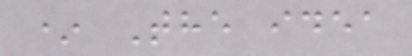* The idea
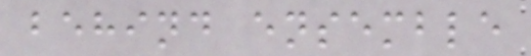behind ensemble
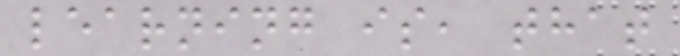learning is, that
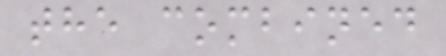the combined
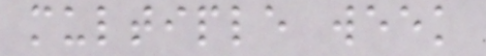multiple week
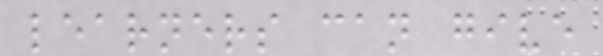learners can give
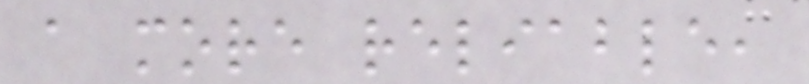a more reliable,
